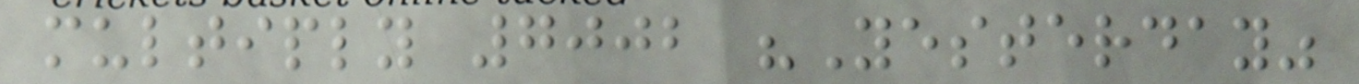multiply 7002 "Yesterday"
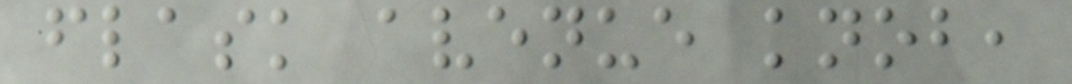flask avenue knob,
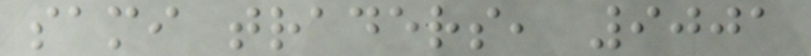sami traders, 9001
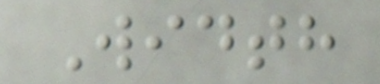Width
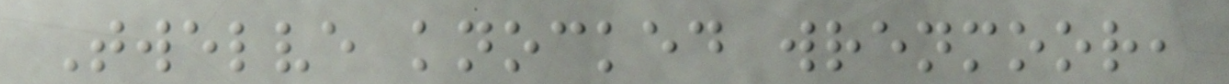Twelve knocked wrenmoor,
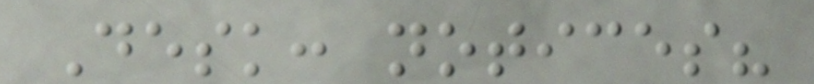Desk: notices?
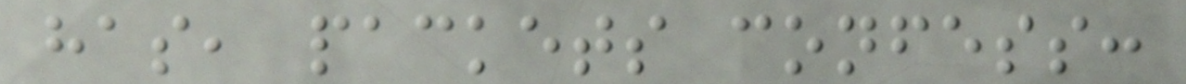has, packets confess:
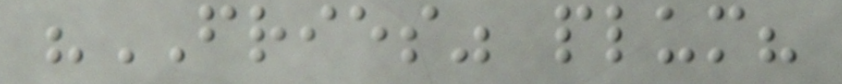"FRIES" plum?
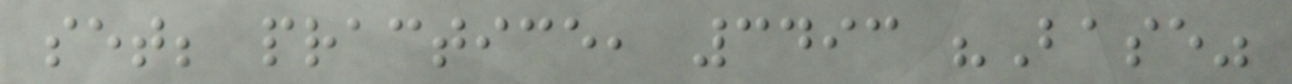set; practice, 3493 "Base"
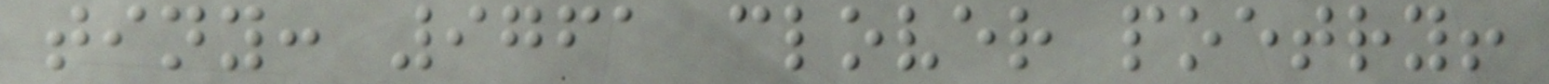tiny: 9761 clover poetry!
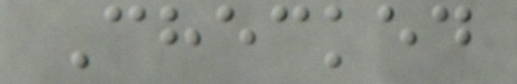Checked
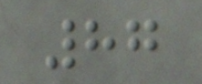87
